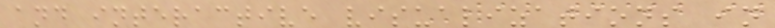and interactive visualizations in
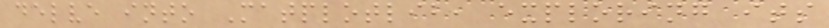delve into Matplotlib, exploring its
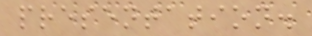presentation.
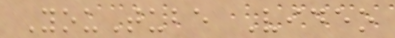YouTube Video
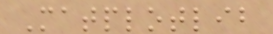Matplotlib
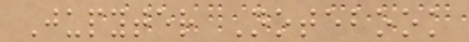Jupyter Notebook
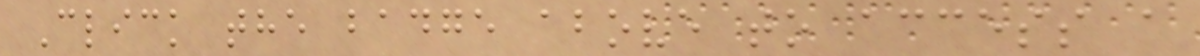Click the badge above to access a
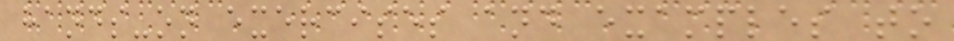hands-on exercises and examples to
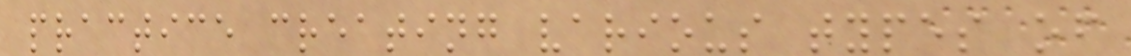practice creating various types of
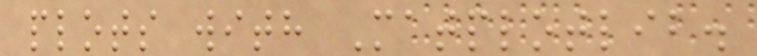plots with Matplotlib.
